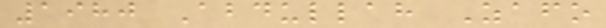1980 Abdullah Zafo
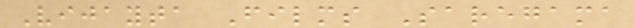Vijayta Films Saregama
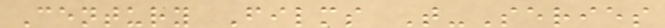Century Films T-Series
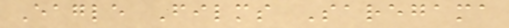Eagle Films Saregama
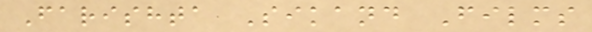Farishta Sikand Films
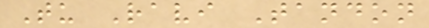Tu Ravi Tandon
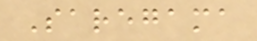Saregama
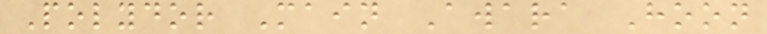Polydor Main Awara Hoon
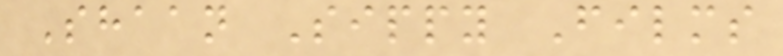Shaan Sippy Films
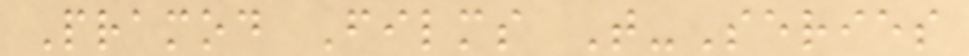Pramod Films T-Series
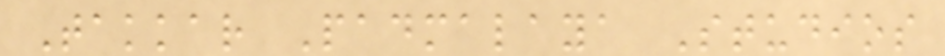Takkar Padmalaya Studios
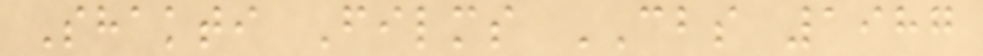Shakti Films CBS 1987
